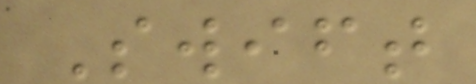Swift
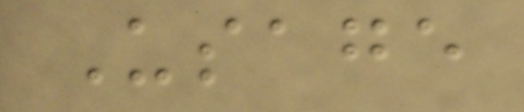Usage
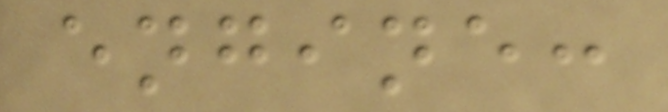engine:
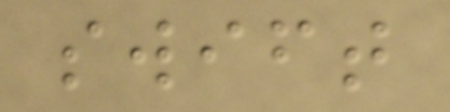swift
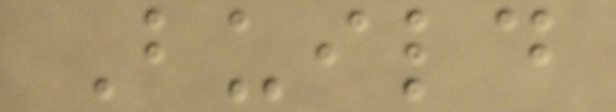Build
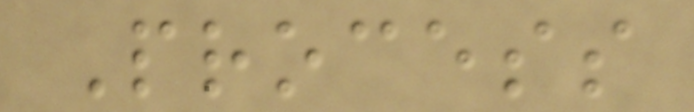Process
